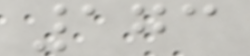173
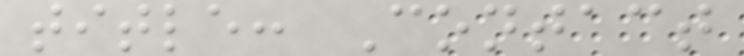title: Contact
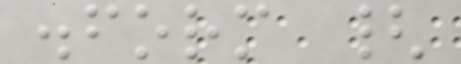.form {
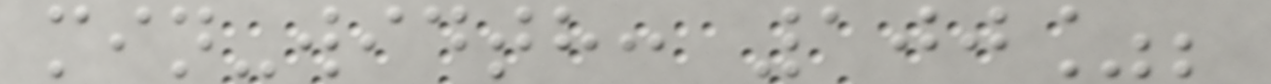min-width: 100%;
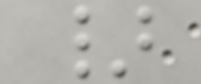}
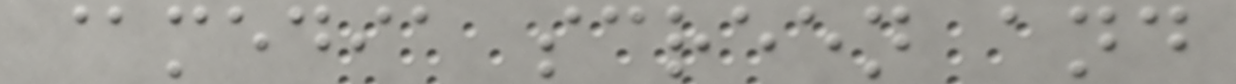@media screen and
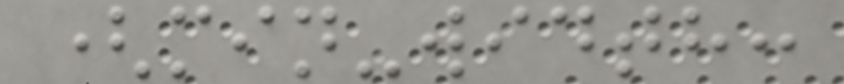(min-width:
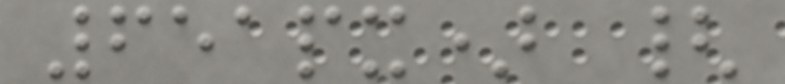651px) {
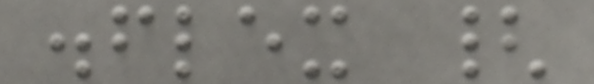.flex {
